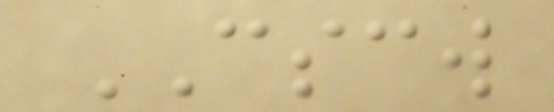CSCW
